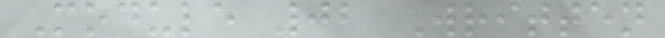Module 02 Written
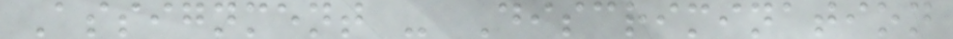Assignment - Discrimination
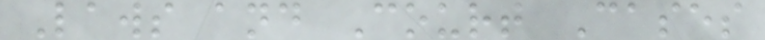Laws and Court Cases
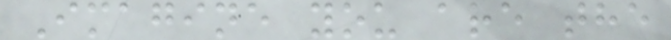Imagine you are the
